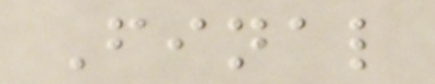Final
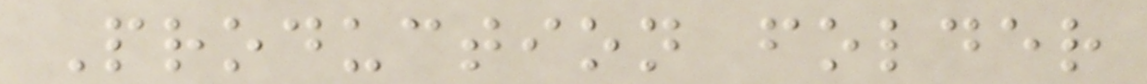Production folder
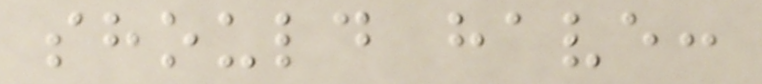should have:
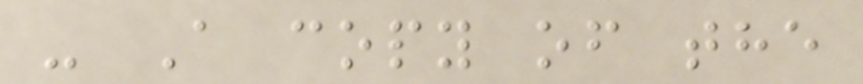- A copy of the
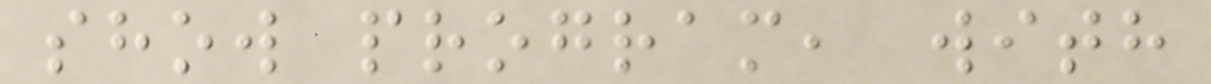show program, with
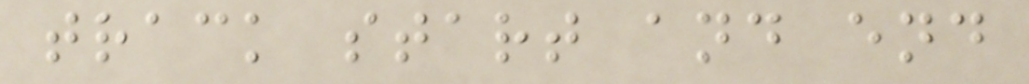track start and end
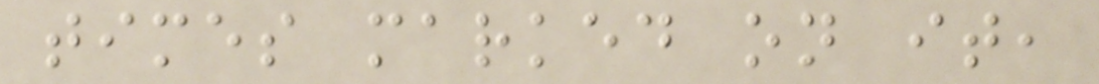times marked on it,
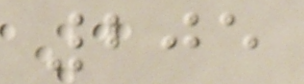205
